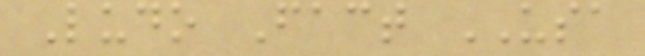Ludo Fact USA
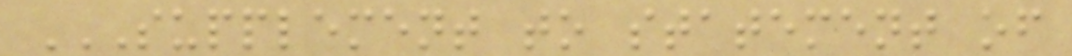SUPPLEMENT TO STATEMENT OF
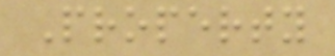Property
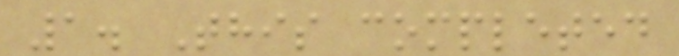1. This completed
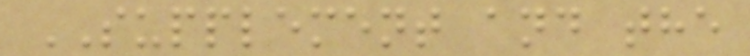SUPPLEMENT and the
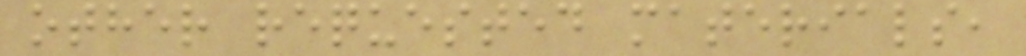other requested materials,
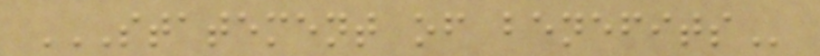STATEMENT OF BENEFITS
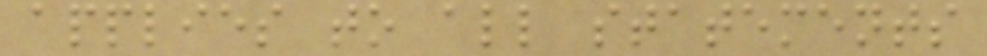applies to all statements
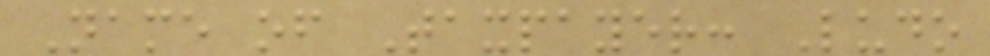Name of Taxpayer: Ludo
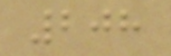208
